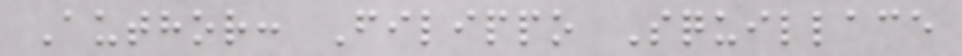Author: Filippo Squillace
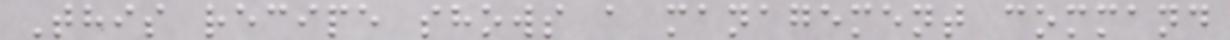This recipe shows a management command
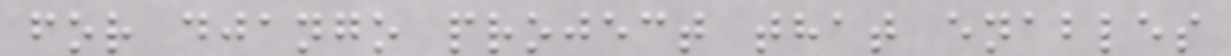for django project that enables
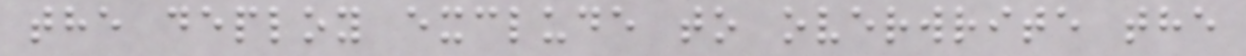the deploy exclude to overwrite the
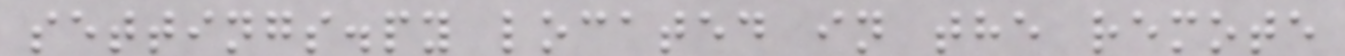settings.py located in the remote
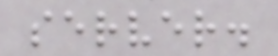server.
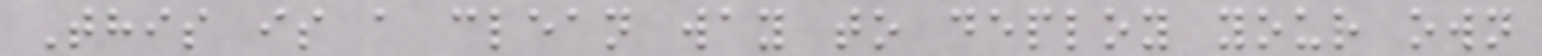This is a clean way to deploy your own
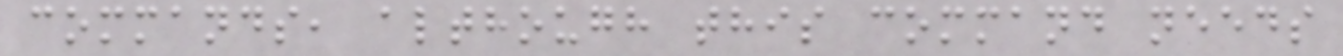commands, although this command needs
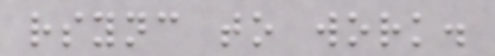rsync to work.
